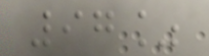97%
